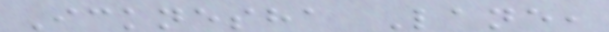Icknesha Lane,
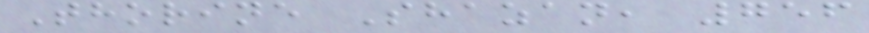Thorine Shazan, 756
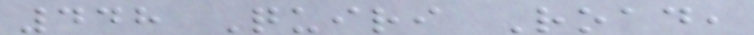448 Quiri Road,
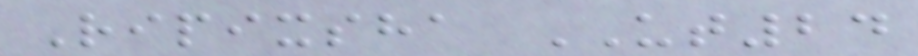Ripixsha UT24
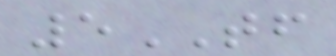5TF
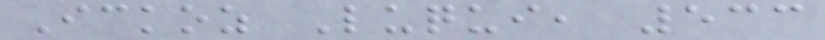Ickoz Luqui, 533
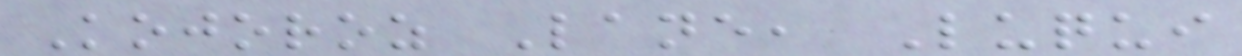Kojoroz Lane, Luqui
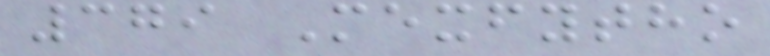379 Mexfytho
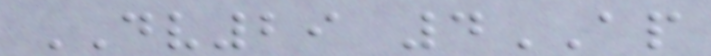DV29 4AP
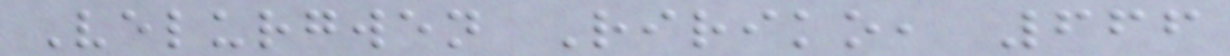Velurgwen Ririko, 666
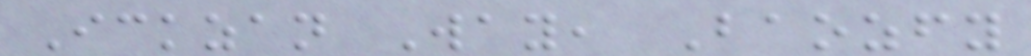Ickzan Way, Baozfy
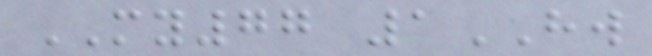MY77 1HW
